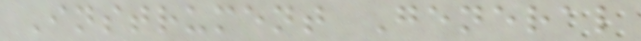Instrument General
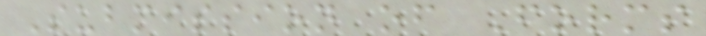Submission of Forms
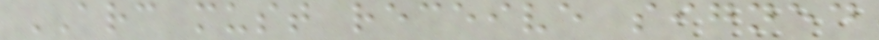ARC must receive signed
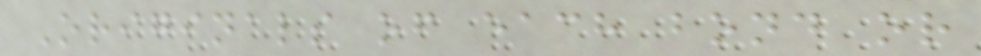Originals of each bond or
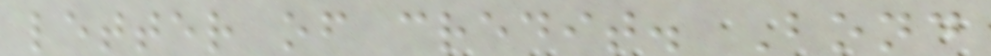letter of credit. Bond
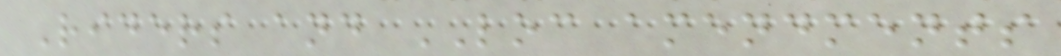Riders and LOC amendments
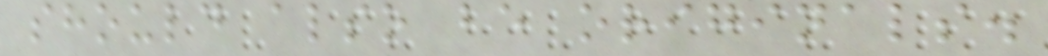should also be originals.
